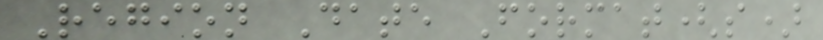Region Date Format(s)
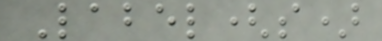Label(s)
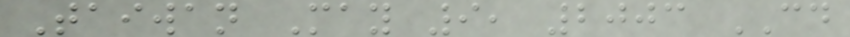Taiwan May 9, 2003 CD
